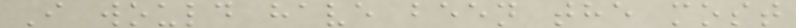I would have been the most
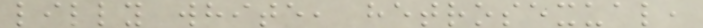lilly white, hetrosexual,
